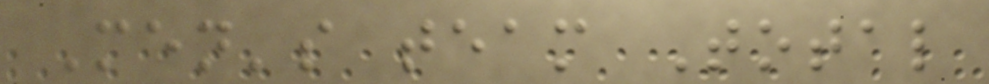Men's team Total
